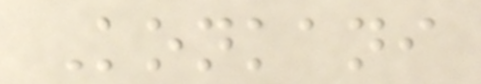Konkani
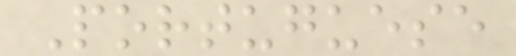Portuguese
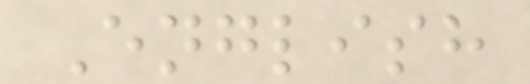English
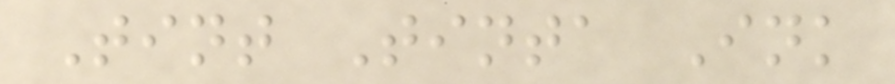Tint Tinta Ink
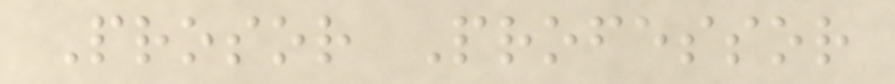Prosor Professor
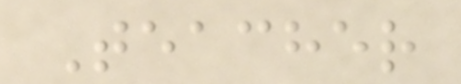Teacher
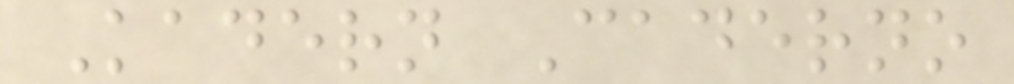Kadern Caderno
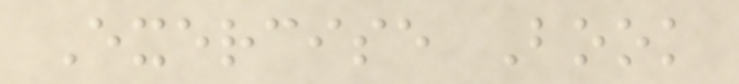Exercise Book
